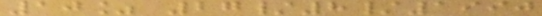10% 27/8/1990
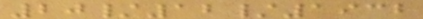20/12/1932
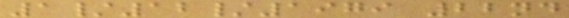1/12/1979 22nd
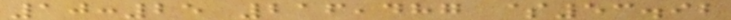10:25 216,487 $53.92
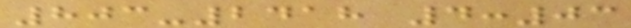803-2418 4:03
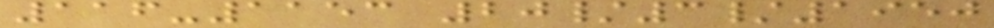116-1153 20/3/1950
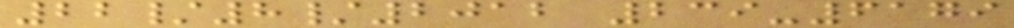22/8/2012 239-6179
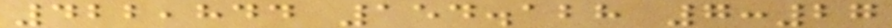422,844 154.128 7:27
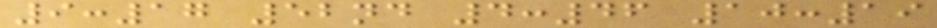9:17 52nd 4:46 10:19
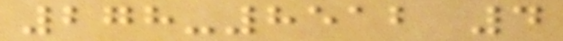278-8512 4
